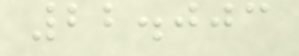22.003
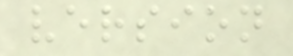version
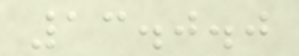13.0.0
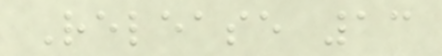Release 13
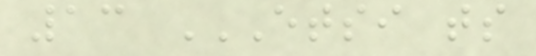13 ETSI TS
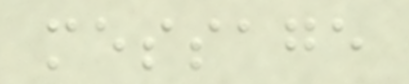message
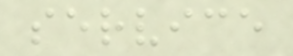service
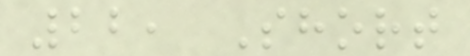22, Short
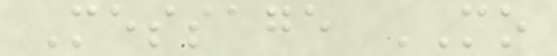Message MO
